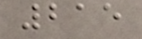215
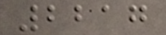2217
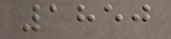1850
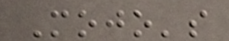Mojo's
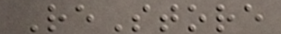ReStore
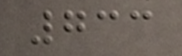733
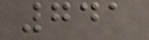741
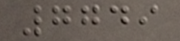7749
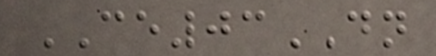CE03DN
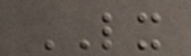LX
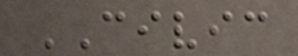CIVIC
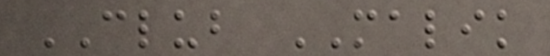CLUB MALIK
